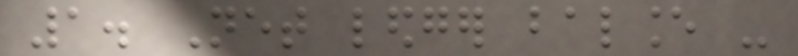1. Net ledger balance -
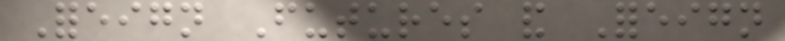Foreign Futures and Foreign
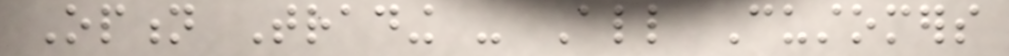Option Trading - All Customers
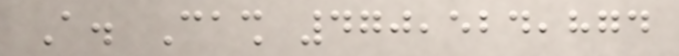A. Cash 470,524,874
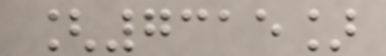[7315]
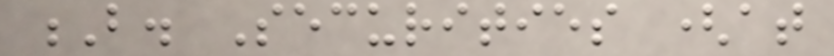B. Securities (at
